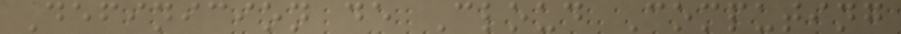Definicion de Cloud Computing
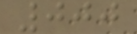000
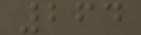264
